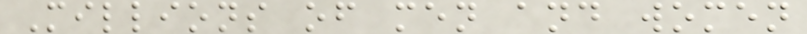Millions of men and women
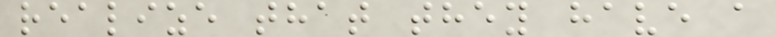realize that they have a
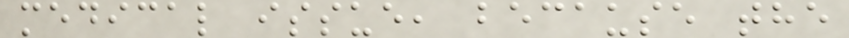medical issue, because the
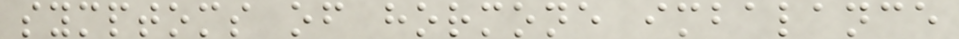symptoms of hormone imbalance
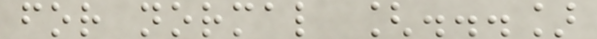for normal [...]
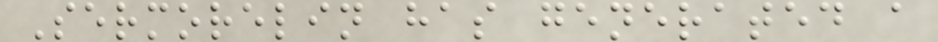Sermorelin has generated a
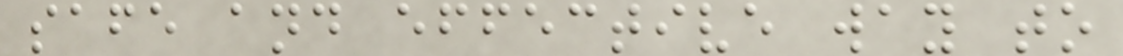safe and effective way to
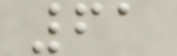61
